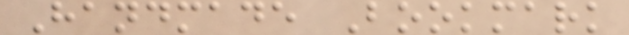Handmade Bookmark
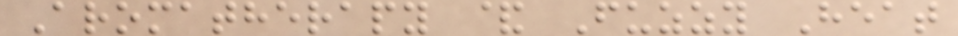Aromatherapy & Fuzzy Heat
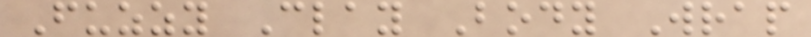Fuzzy Clay Body Wrap
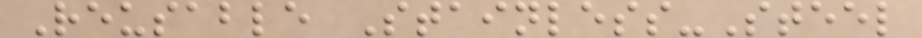Reusable Stainless-Steel
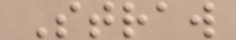Straw
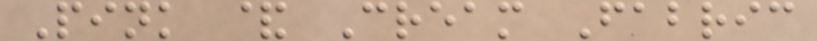Pink & Cream Fabric
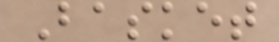Basket
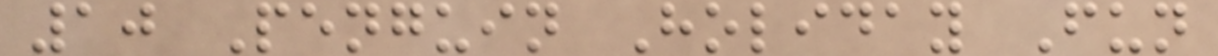10 Penguin Holiday Fun
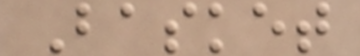Basket
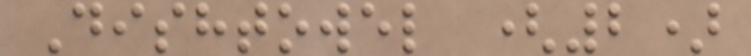Dishtowel (2)
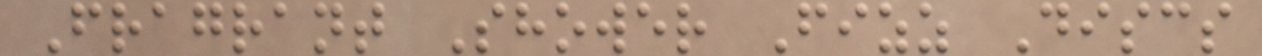Fragrant Shower Fizz Discs
